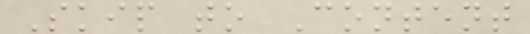Skip to Content
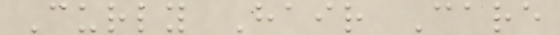Curly Hair Care
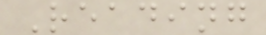Reading
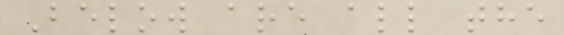Below are all the
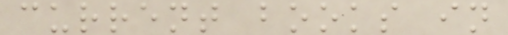current books in
